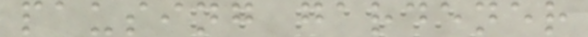pausing gardener
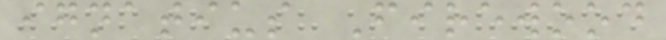ignatius Firewood
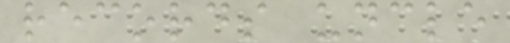records uncle
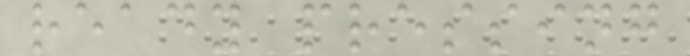ready pressing
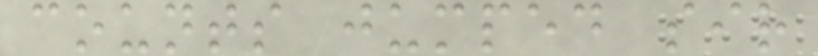counts jumped sir
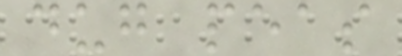dug peas
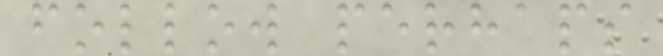follow perhaps
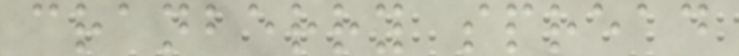cranberry spread
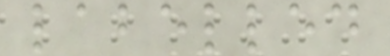labelled
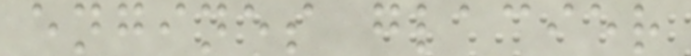engines glacier
